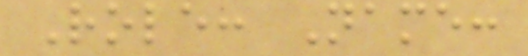Role: Name:
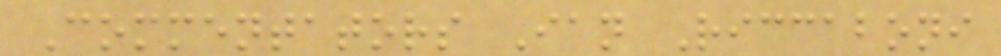Commentators Ian Riccaboni
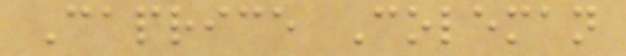Caprice Coleman
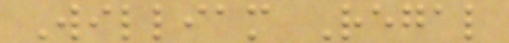William Regal
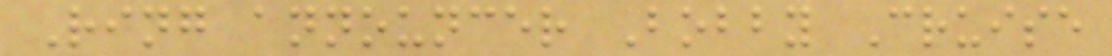Ring announcer Bobby Cruise
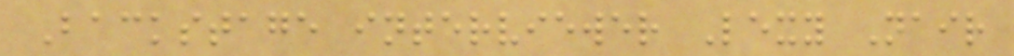Backstage interviewer Lexy Nair
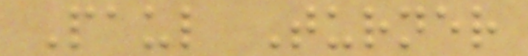Paul Turner
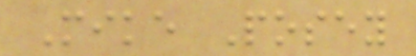Mike Posey
